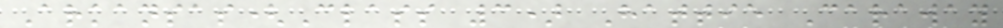Arkansas(Class 3) Hattie Caraway
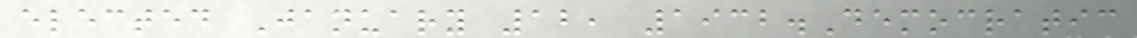elected January 12, 1932.Democratic
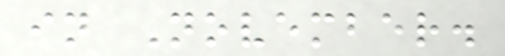in November.
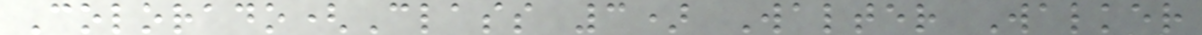Colorado(Class 3) Walter Walker
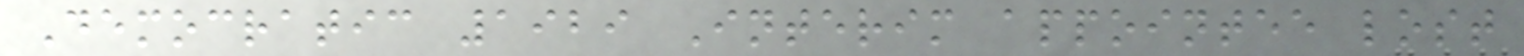Democratic 1929 Interim appointee lost
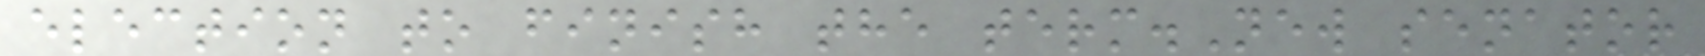election to finish the term.New senator
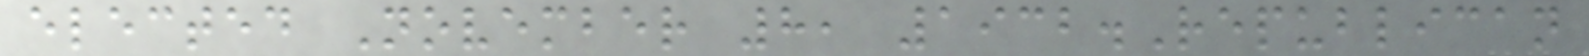elected November 8, 1932.Republican
